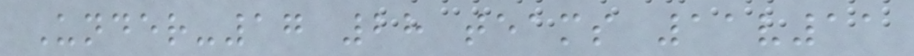Under-17 28 teams 11v11
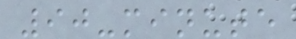90-minute
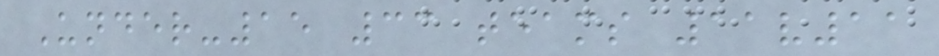Under-15 33 teams 11v11
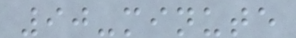90-minute
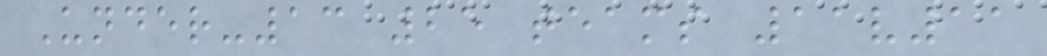Under-13 25 teams 11v11
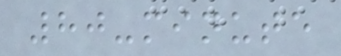80-minute
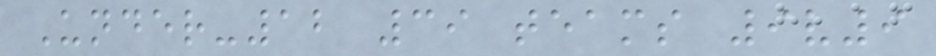Under-12 39 teams 9v9
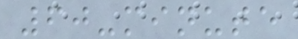60-minute
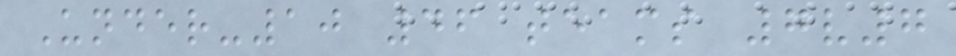Under-10 46 teams 7v7
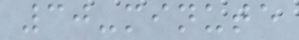30-minute
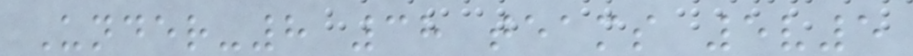Under-8 38 teams 5v5
